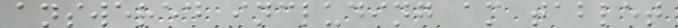answered including am tablet
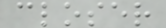closer
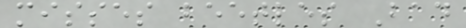misses beetles Bad
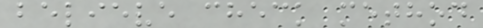believe check method
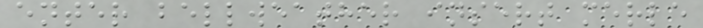enter bellweather insert merle
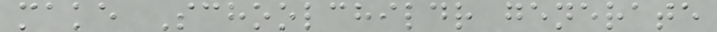make Schoolchildr generate
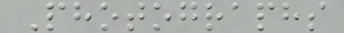Photographs
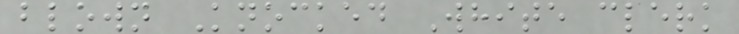blown Knocked White clerk
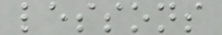lessons
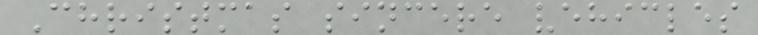Christmas sincere vehicles
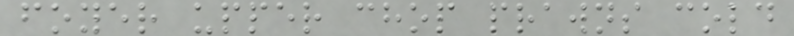foyer upper chop prawns cold
